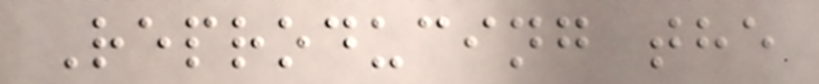Reproducing the
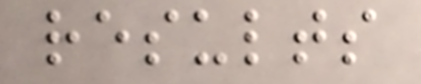results
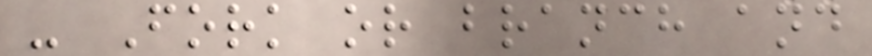- Fork or branch and
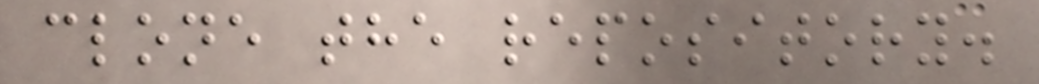clone the repository.
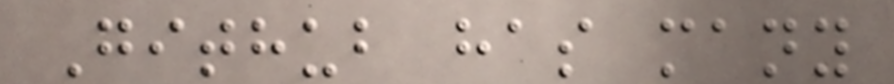Github has many
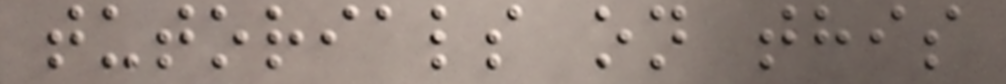tutorials on this
